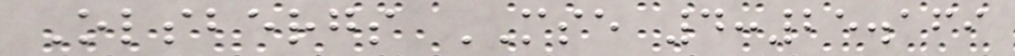Olsbergs MSE 4:25.169
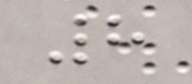8
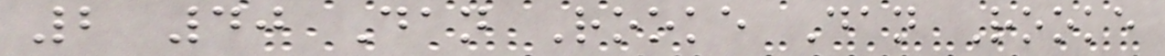2 40 Dan Rooke Dan Rooke
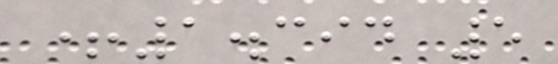+1.394 5
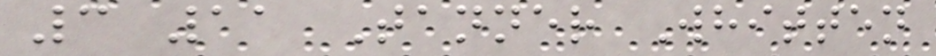3 11 Tanner Whitten
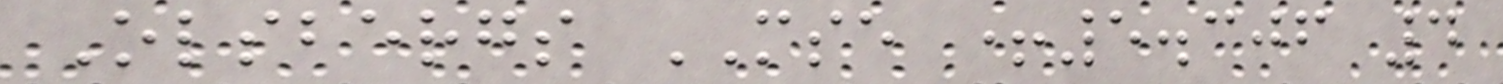Olsbergs MSE +5.306 4
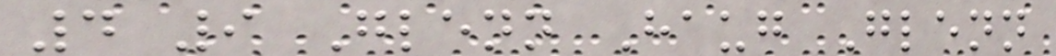4 9 Glenn Haug Glenn
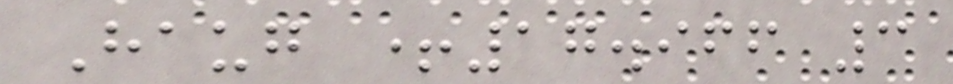Haug +17.966 3
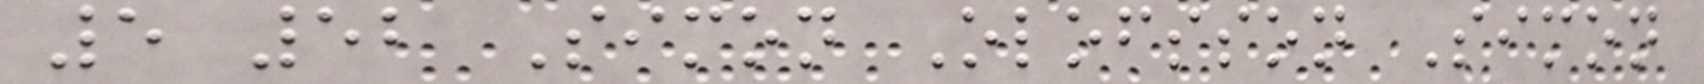5 52 Simon Olofsson Simon
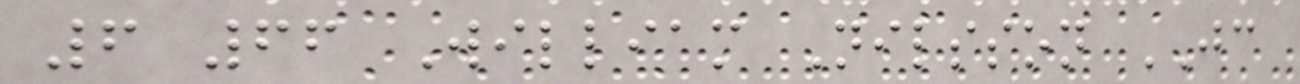6 66 William Nilsson JC
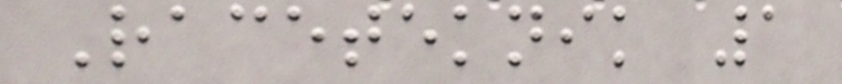Raceteknik 1
